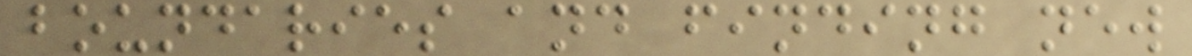boundaries and finding new
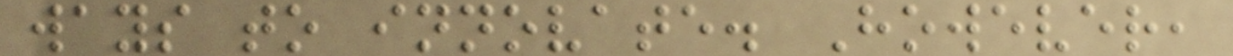ways to innovate. However,
